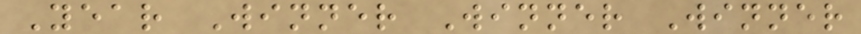Year Winner Winner Winner
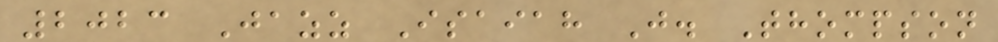2023 Jazz Isaiah J. Thompson
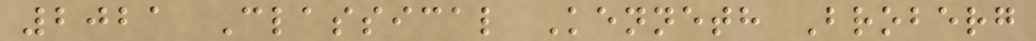2021 Classical Kenneth Broberg
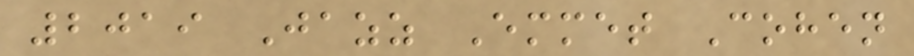2019 Jazz Emmet Cohen
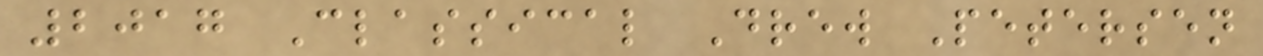2017 Classical Drew Petersen
